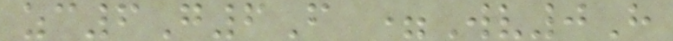zc6G6F =Wv0H
